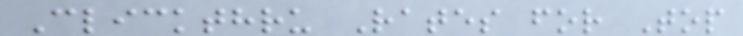Clickthru Rates for Top
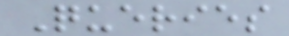Queries
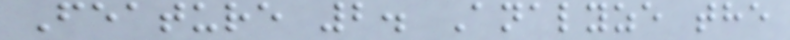Feature 2. Analyze the
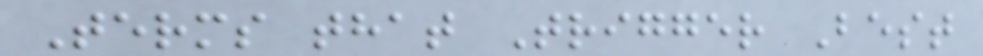Terms that Trigger Best
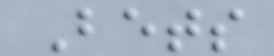Bets
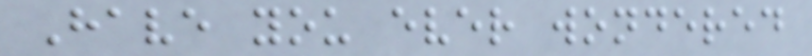Have you ever wondered
